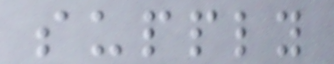supply
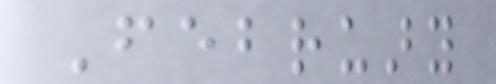February
